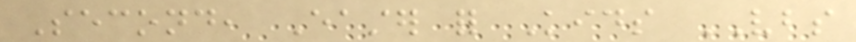Second, Easter for Kids VBS
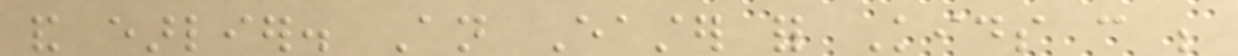and earlier. An Easter for Kids can be
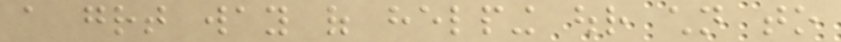a great way of helping our children to
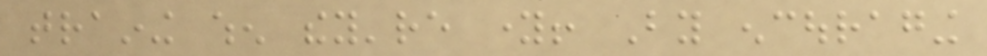training when they're young! By encouraging
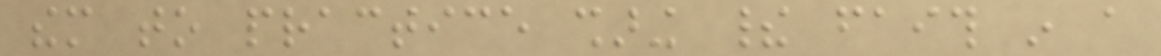them to practice sharing their faith in a
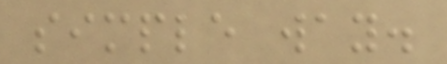simple way.
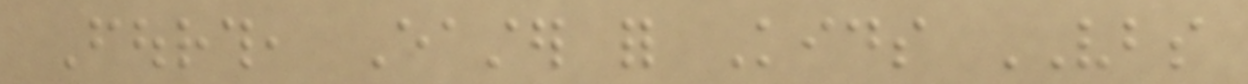Fourth, Easter for Kids VBS
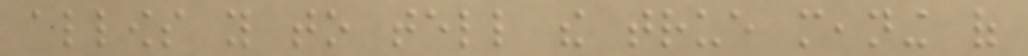allows you to tell the true meaning of
